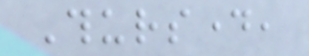Thursday,
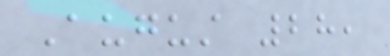August 28,
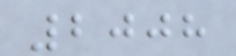2008
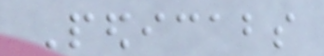Pedicabs
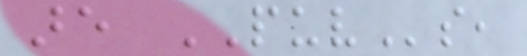are PUVs,
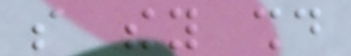so they should
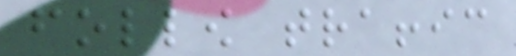follow traffic
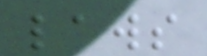laws
